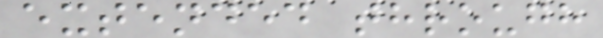extended through
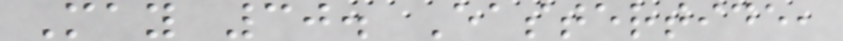May 30. Eastertide,
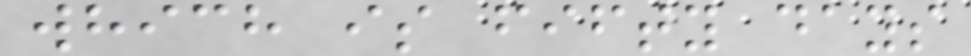which is fifty days
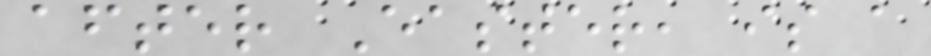after Easter, is a
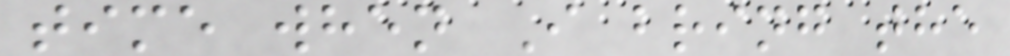time when I bring the
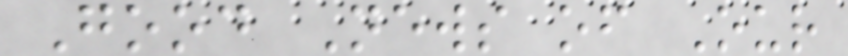Good News of Our
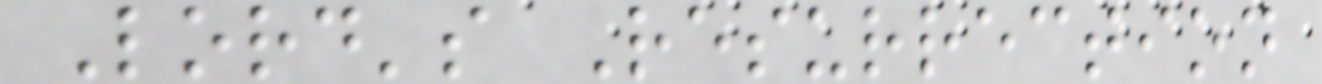Lord's Resurrection
